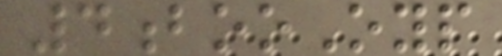4booOyp
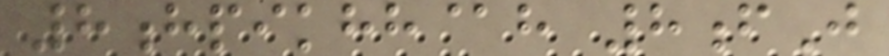8hpikhh@h 8fJ
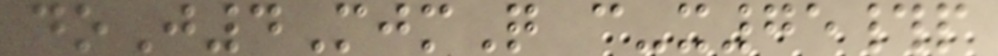doJ4MjmQ c-x75#p
